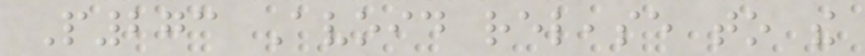P273 Avoid release to the
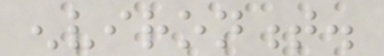environment.
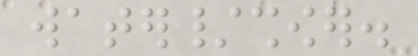water/shower.
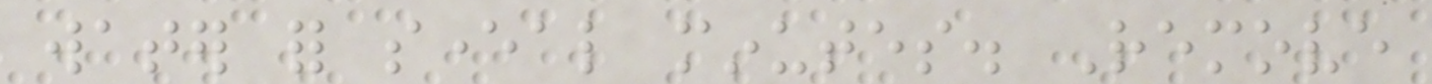water for several minutes. Remove
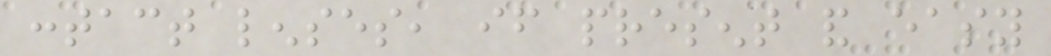contact lenses, if present and easy
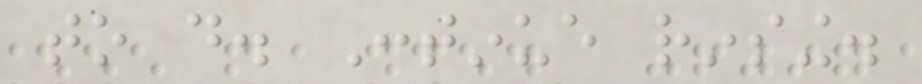to do. Continue rinsing.
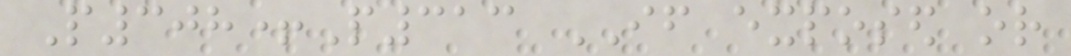P308+P313 IF exposed or
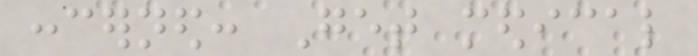concerned: Get medical
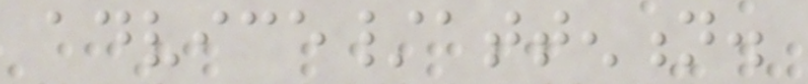advice/attention.
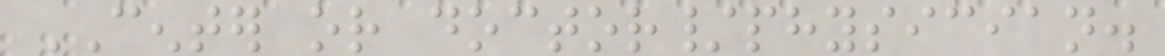CENTER or doctor/physician.
